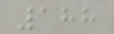188
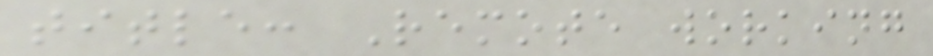title: Remote working
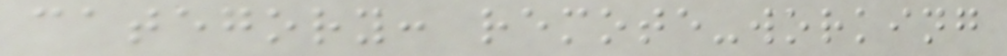category: remote-working
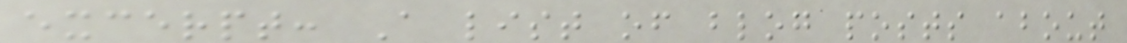excerpt: A list of blog posts about
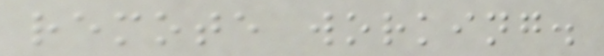remote working.
